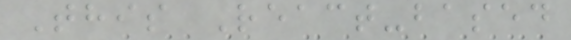This React-based
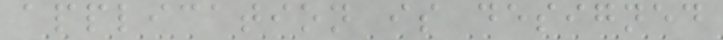application is designed
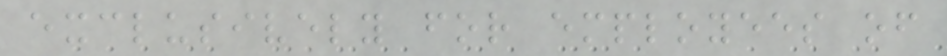exclusively for employees of
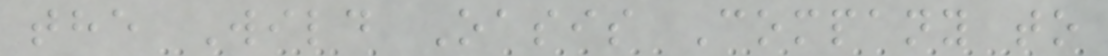the Wild Oasis Company to
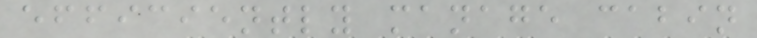efficiently manage cabin
